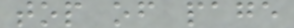top of page
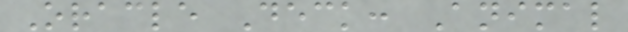Oracle Deck: Animal
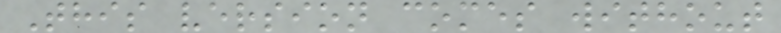This version comes without
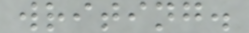writing.
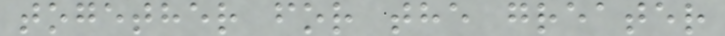together for the greater
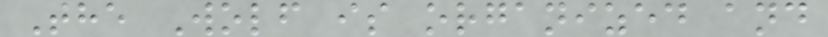The Wolf is organized and
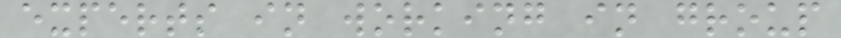experts in working in group
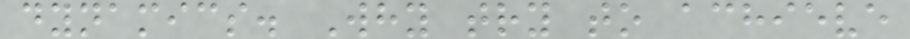dynamics. Why try to achieve
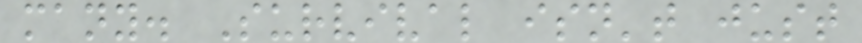many. Survival isn't just
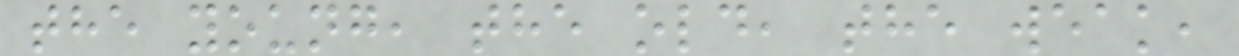the young, the old, the weak,
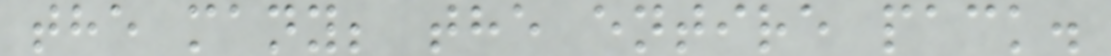the many; the entire pack.
